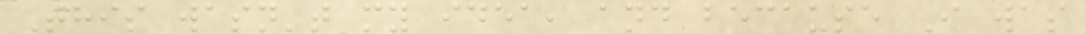This wasn't my idea, and because I was
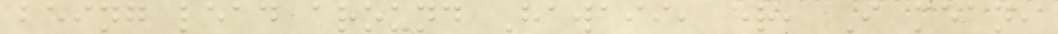being lead around Hawaii, er, I mean,
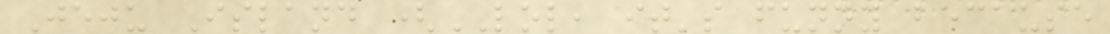Jeju Island (LOL, it's funny because
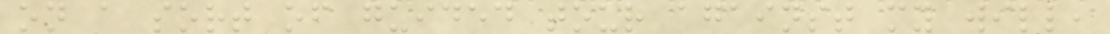on a sort of guided tour against my will,
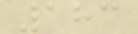183
